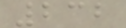232
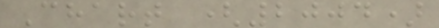Chart (2004)
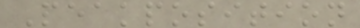Peakposition
